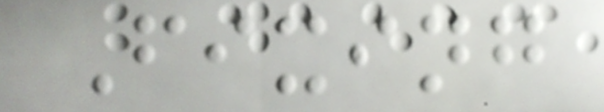Fixing
